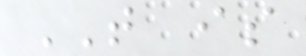THAT is
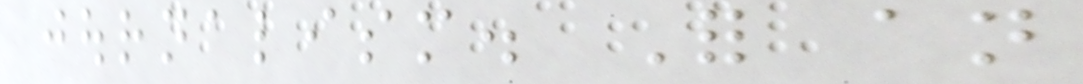journalism. For an
